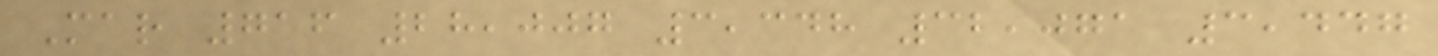Mar 716 28,007 3,348 32,071 3,447
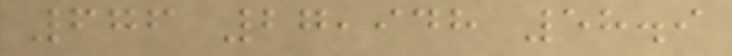676 27,948 58.9
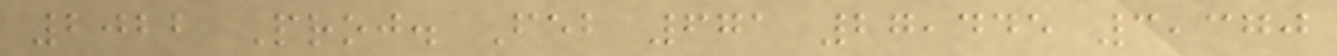2022 Proj. Feb 671 27,445 3,370
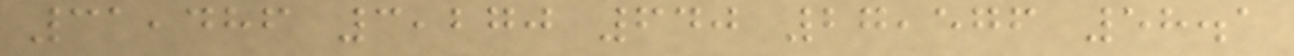31,486 3,270 640 27,576 58.1
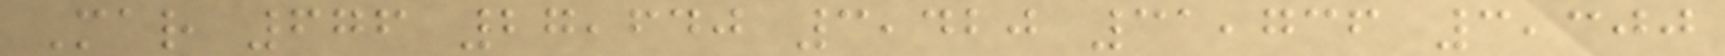Mar 676 27,640 3,420 31,736 3,300
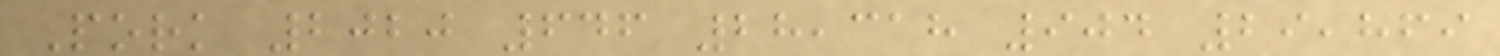Pork 2020 646 28,318 904 29,869
